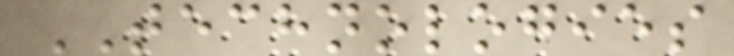TECHNOLOGIES
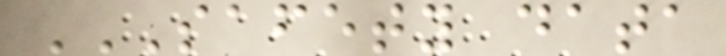SAFETY DATA
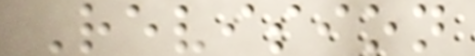Revision
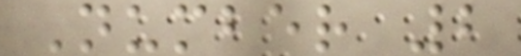Number 2
